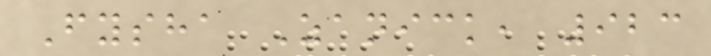Fysha Zanick, 923
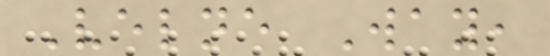Velne Way,
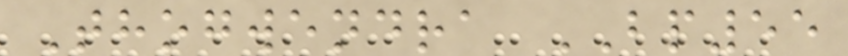Thogwendra BP55
